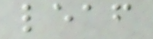leaf
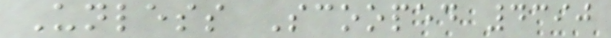Unless Scooped 4390
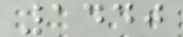1440
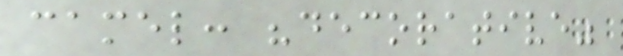camel: "decorative"
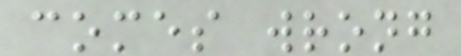comes wrong
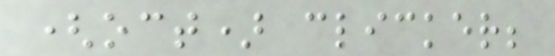(oct) clicker;
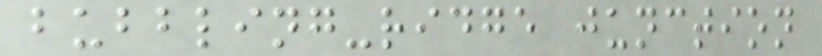bubbling-ridge junction
